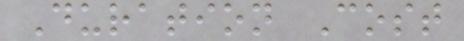Duration Cost
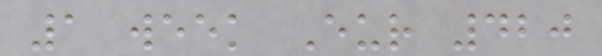1 week Eur 420
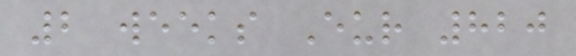2 weeks Eur 820
